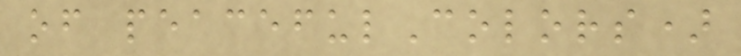of peacefulColors)
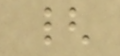{
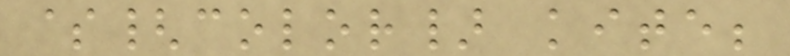${color} kite;
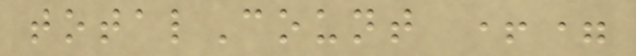totalCount +=
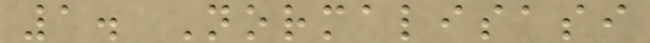1. Normalisasi
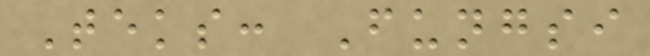Teks: Fungsi
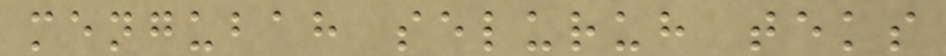mengubah seluruh teks
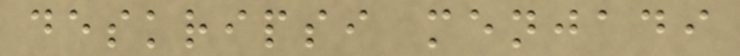deskripsi menjadi
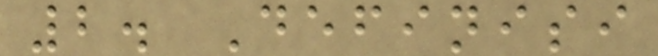2. Definisi
